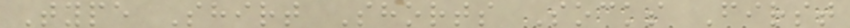Type Shirt Shorts Socks First
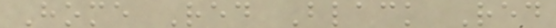Home Red Black Red
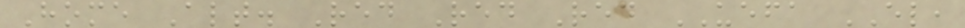Home Alt. Red Red Red UEFA EL,
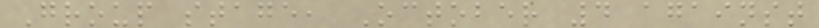Group stage, October 4 against
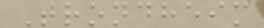Trondheim
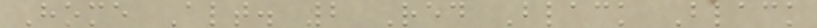Home Alt. 2 Red Black Black
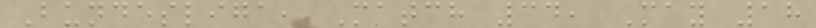Bundesliga, Match 34, May 18
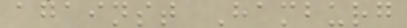against Hamburg
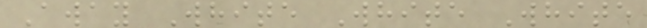Away White White White
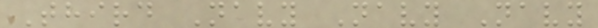Third Navy Navy Navy
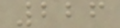226
